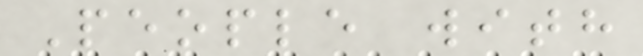People with
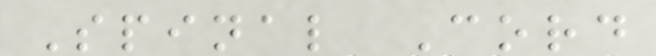Spinal Cord
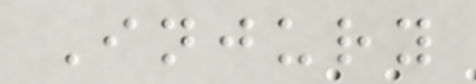Injury
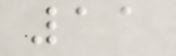11
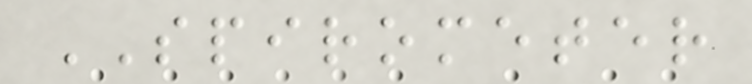SPIROMETER
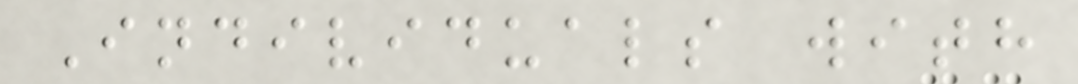Individuals with
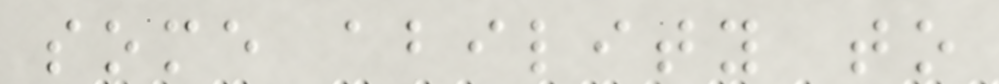some ability to
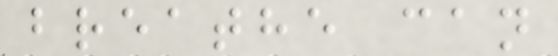breathe can
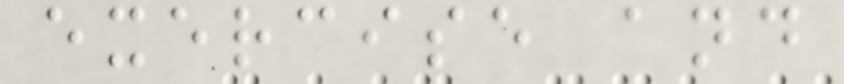exercise and
